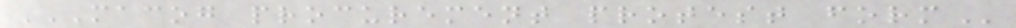MACOG PROCUREMENT PROTEST FORM
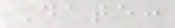Date:
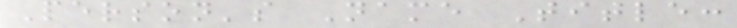Person's Name Title:
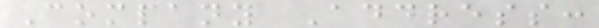Company Address:
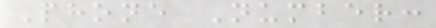Phone Number:
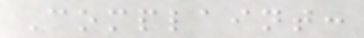Complaint:
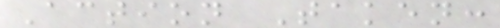Action Taken:
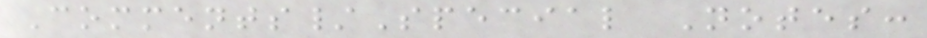Comments/Special Notes:
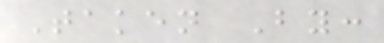Taken By:
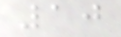10
